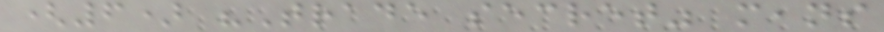(6) "Trade secret" means
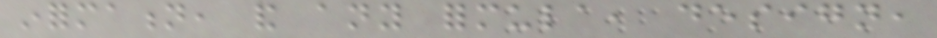information, and any formula, design,
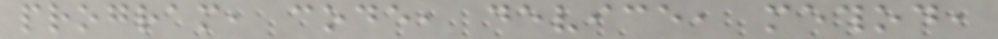program, code, device, method,
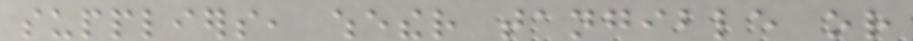suppliers, whether tangible or
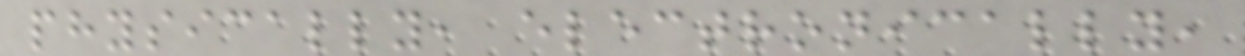physically, electronically,
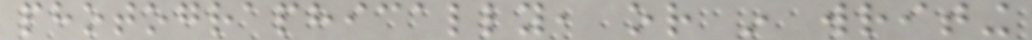photographically, or in writing
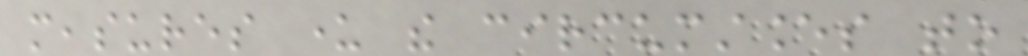measures under the circumstances to
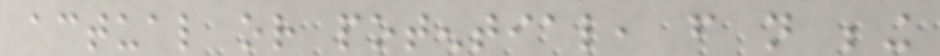actual or potential, from not being
